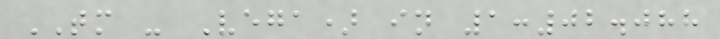TM - Vega) in 1:02.088
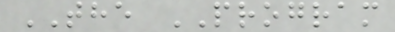THE PROGRAM
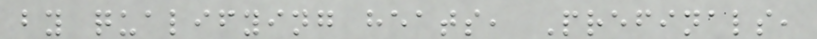by qualifying heats, Prefinals,
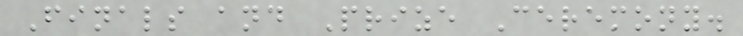Finals and Prize Ceremony.
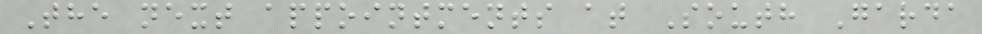The next appointments at South Garda
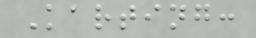Karting:
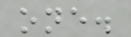one.
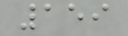159
